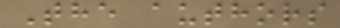The authors
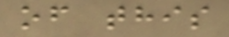of this
